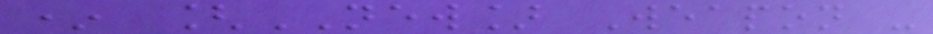* [NEW] Weapon -
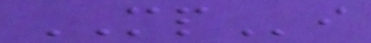MPi
